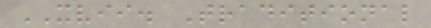XVII. Traditional
